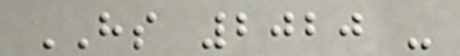HS 2020 -
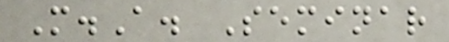M.A. Seminar
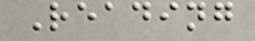Reading
